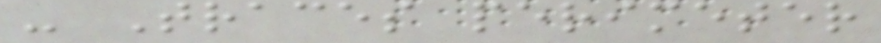- Traces perimeter
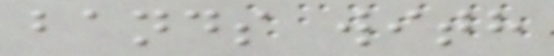bands with
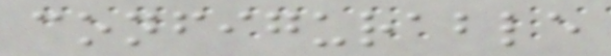configurable
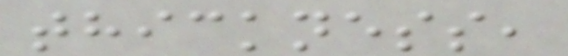thickness,
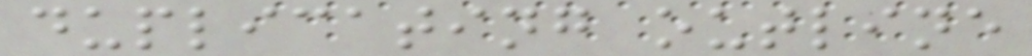duplicating outline
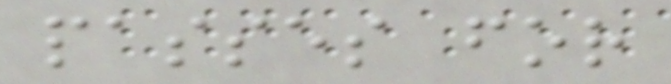passes for
